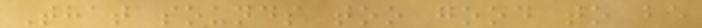That sounds too good to be
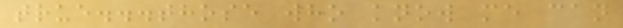true...those who know me can
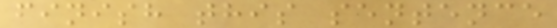finish this sentence
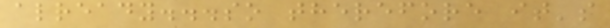already...so therefore it's
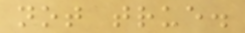not true.
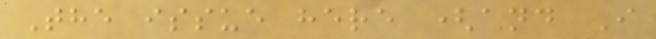The issue here (and I
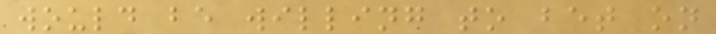would be willing to bet on
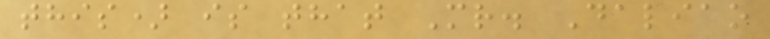this) is that Mr. Daliao
